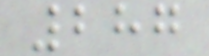287
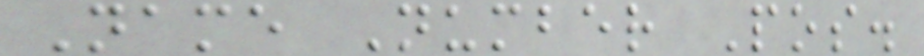Name Number Pos.
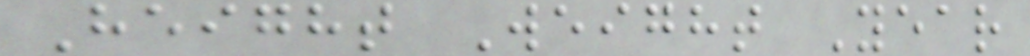Height Weight Year
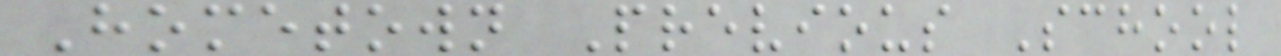Hometown Previous School
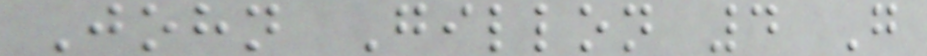John Gillon 4 G
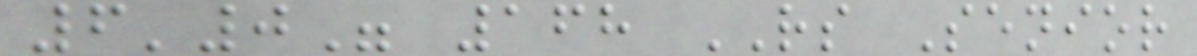6'0" 168 RS Senior
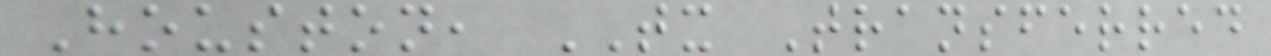Houston, TX Transferred
